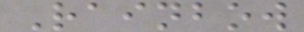Rainbow
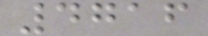4716
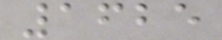1625
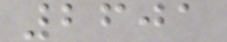2601
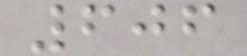606
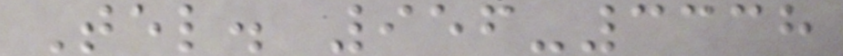Tel. 956-3338
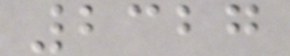2327
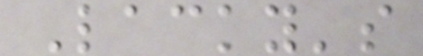Lacky's
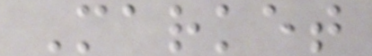Market
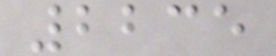2235
